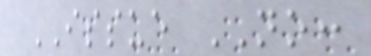ISSUE NO:
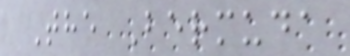The Bermuda
